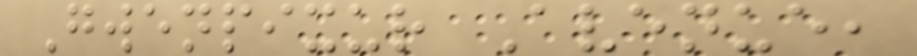Gwenpixur Avenue,
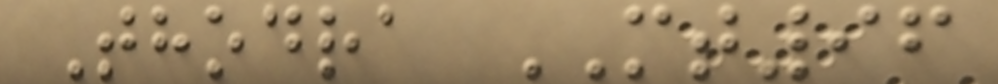Thodra MT96
